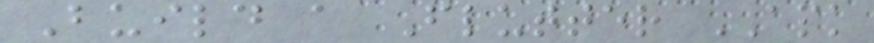Build a Flutter APK
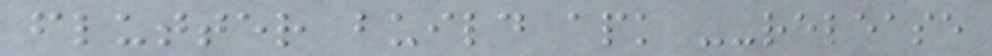flutter build apk --release
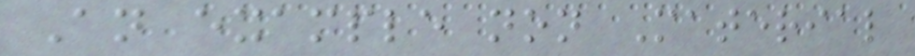An example non Material
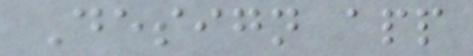Design app
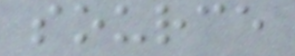source
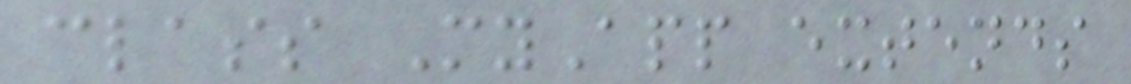class MyApp extends
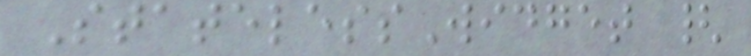StatelessWidget {
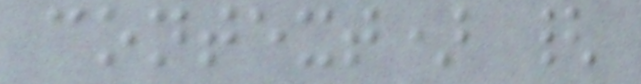context) {
